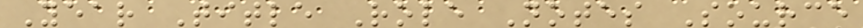Year Title Role Notes Source
